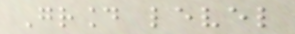Ground level
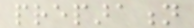preparation
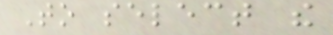To select the
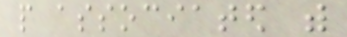people associated with
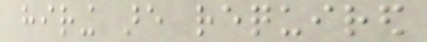hiring are required
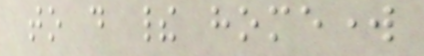to do their homework
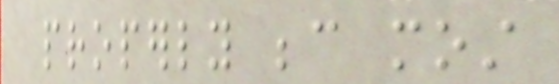properly because most
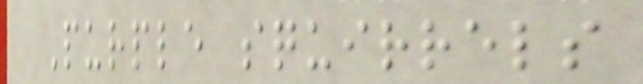Purple squirrels
